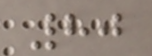80
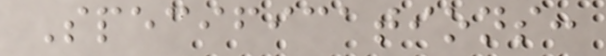Specifications:
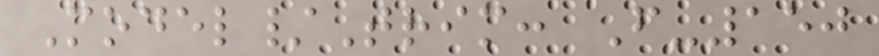Model/Trim: F-150
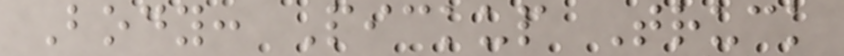Body: Pickup Truck
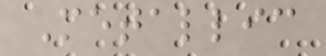Metallic
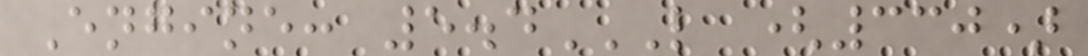Engine: 5.4L (330)
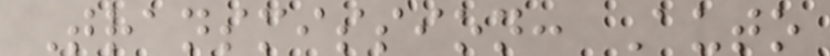Transmission: Auto
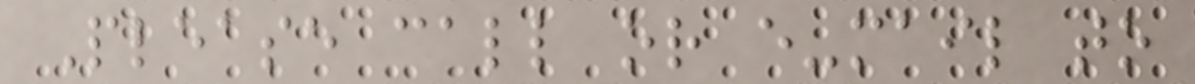Please call or e-mail to
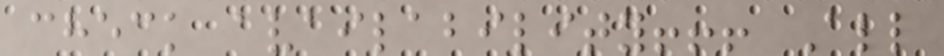check availability!!! All
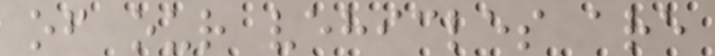of our vehicles are
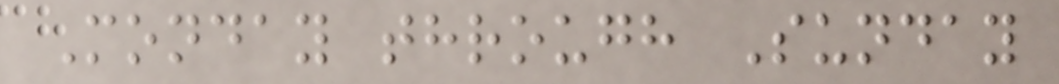Monday through Sunday
